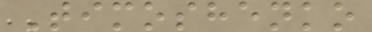Timoshenko
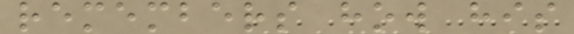remembers how his
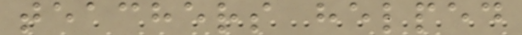teachers helped
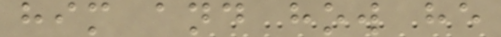him and how he
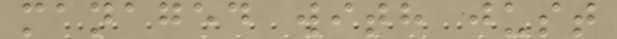managed with just
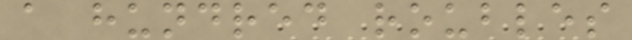a hundred roubles
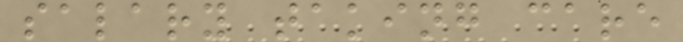salary taking care
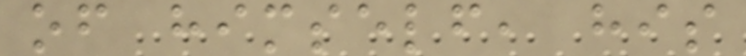of himself, his
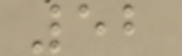52
